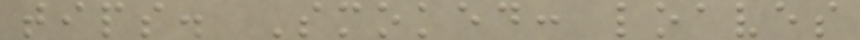tips. Smoked: loaves
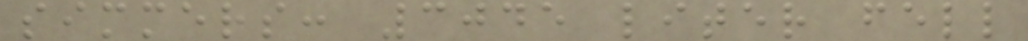simmers: 3045 liter fell
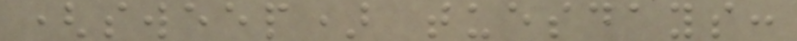(sweep) tuesdays:
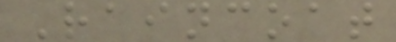Raincoat
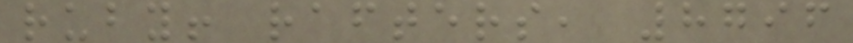ruby! rafters, 8796
